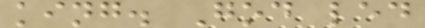king. God led
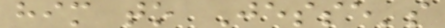him to Jesse's
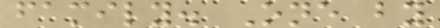family. One by
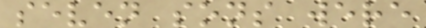seven sons were
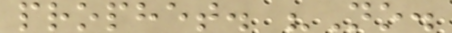prophet. "No.
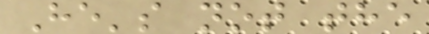He's not the
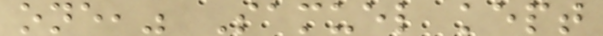one," Samuel kept
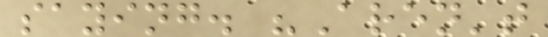saying. "Aren't
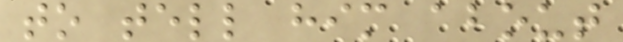to tell him about
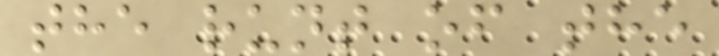the runt of the
